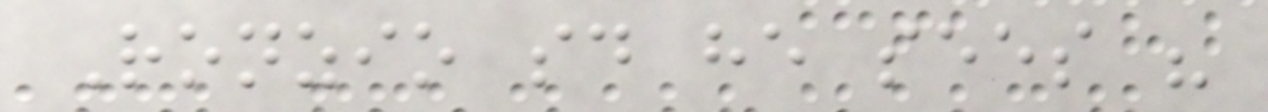Ronzio said he sees his
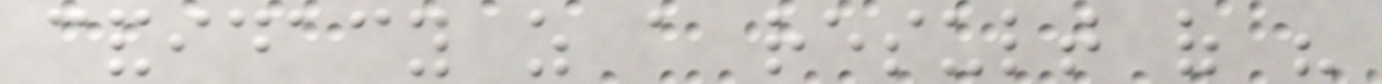candidacy as a result of his
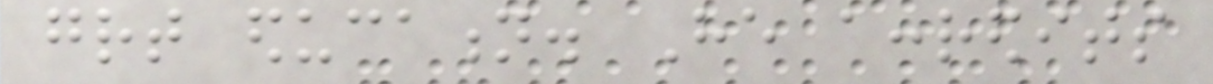great education. He accredits
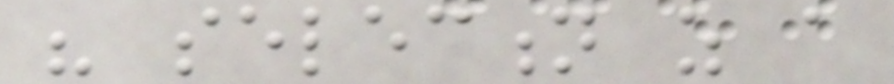his selection as a
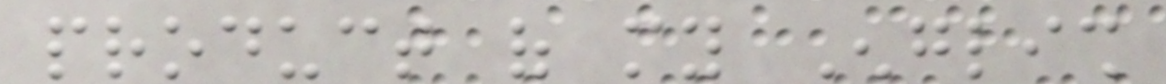product of my English
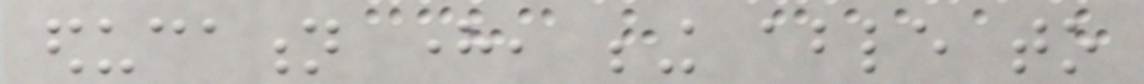education here, being able to
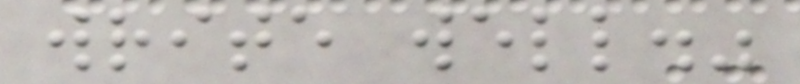write well."
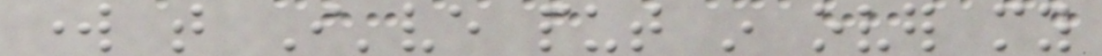work that I've put in over my
